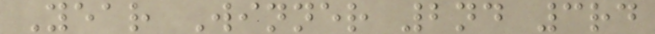Year Winner 2nd 3rd
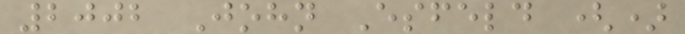2002 John Esfeld ()
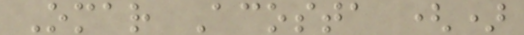Omar Acosta ()
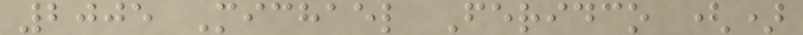2005 Michael Feridco ()
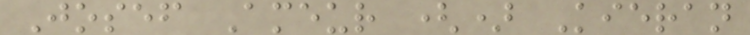Josef Ameur () Kieran
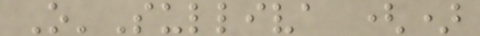O'Sulliva ()
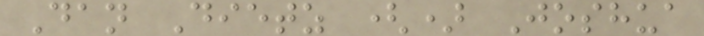Dan Dietz () Joshua
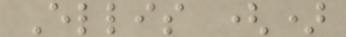Ellis ()
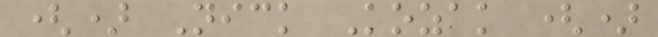() Nick Kozak ()
